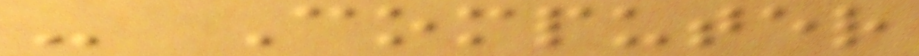- Computer
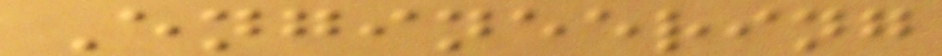Engineering
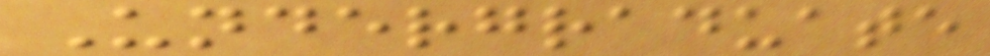Undergraduate
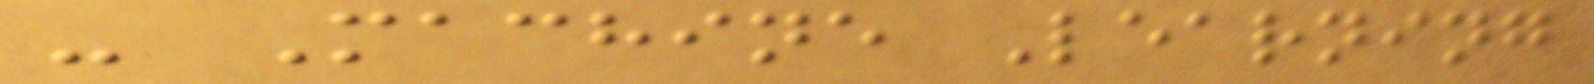- Machine Learning
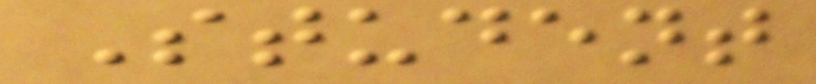Student
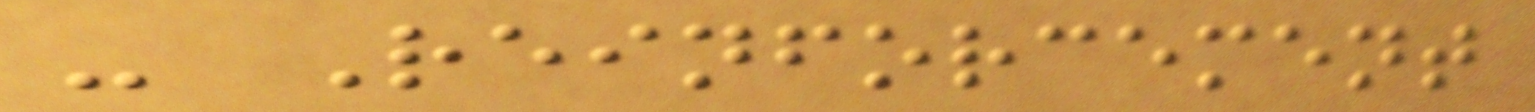- Reinforcement
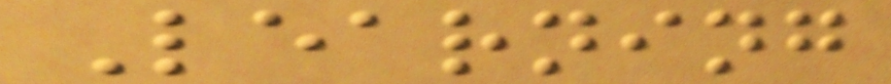Learning
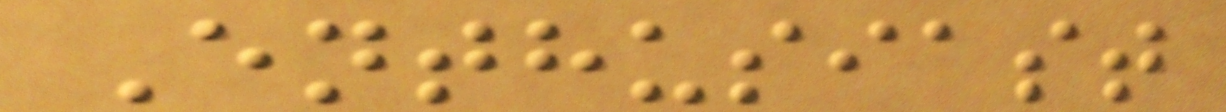Enthusiast
